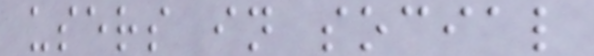users in social
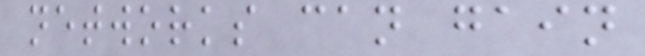networks can gain
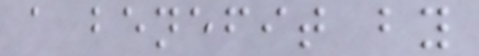a benefit by
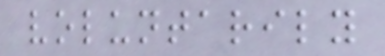voluntarily
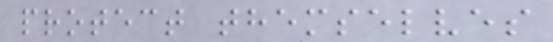protect themselves
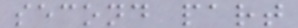second part
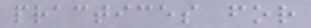practices for
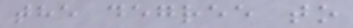the degree to
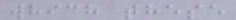which these
